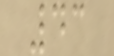43
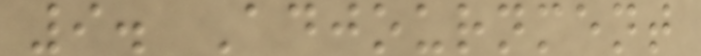9. Adjournment
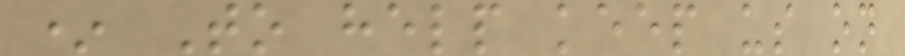* To help keep us on
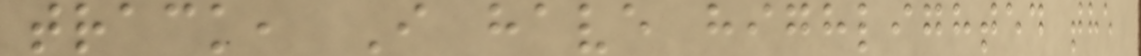track, I have highlighted the
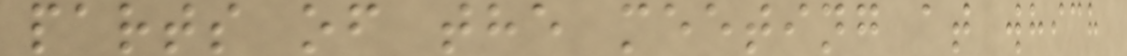parts of the meeting at which
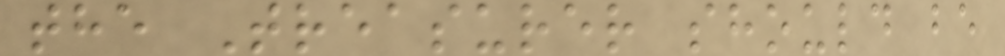the Treasurer should be
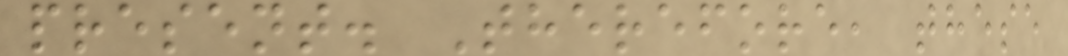present. Therefore, these
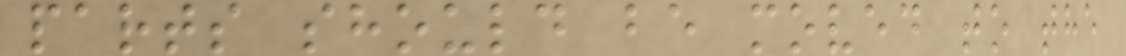parts should be moved to the
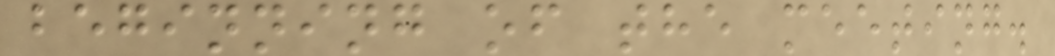beginning of the meeting.
